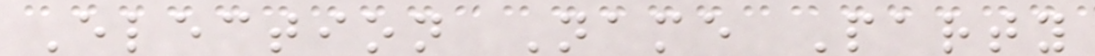Election Name Party
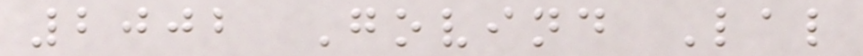2002 Govind Lal
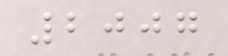2007
